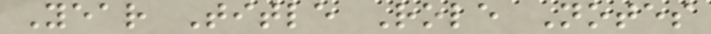Year Title Role Notes
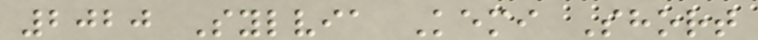2020 Sylvia Kemi Short
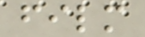film
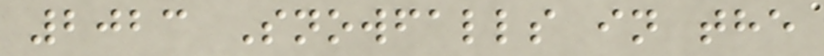2023 Snowfalls in the
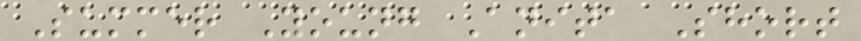Summer Young Anita Short
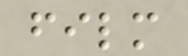film
